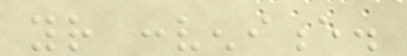your convenience.
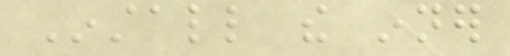Install the inner
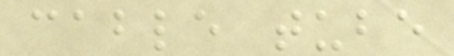cable tube
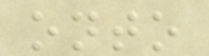onto
